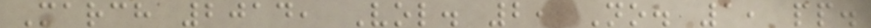March 2014, Vol. 2, No. 1, pp.
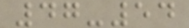47-54
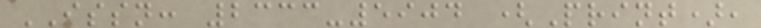ISSN: 2333-5904 (Print),
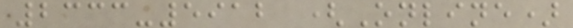2333-5912 (Online)
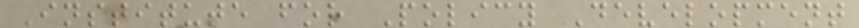Institute for Policy Development
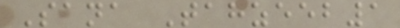Sana Tahzeeb1
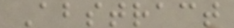Abstract
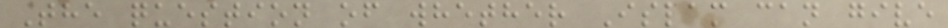The question of whether Islam can give
